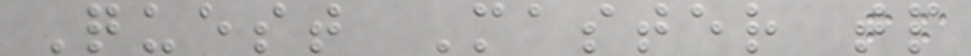Quest Master tp
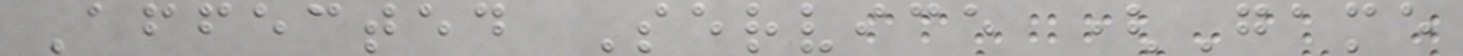Affected Service (Game
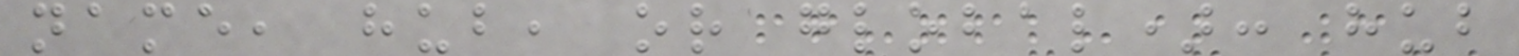name, hub, or global): hub
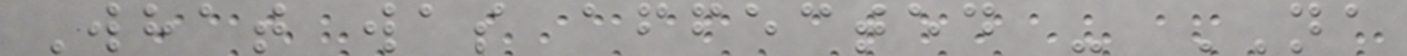What was affected - NA
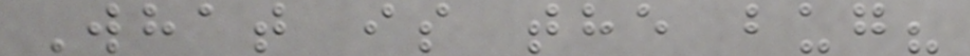What is the bug?
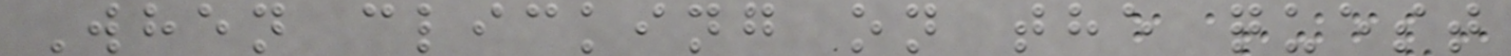When clicking on the quest
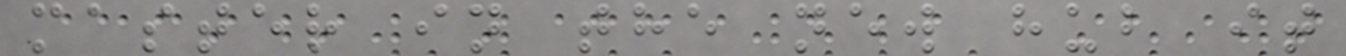master in the new hub it
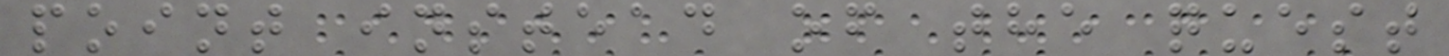point instead of the quest
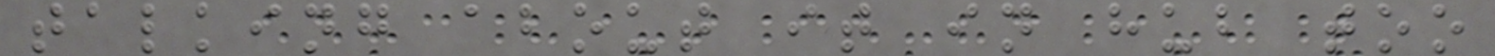talking about it in hub too
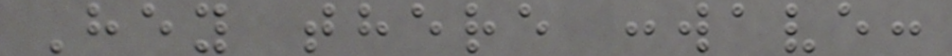Hey there :wave:
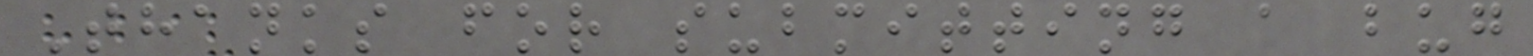Thanks for submitting a bug
